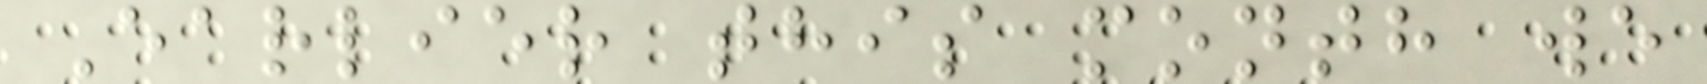Earlier this month we
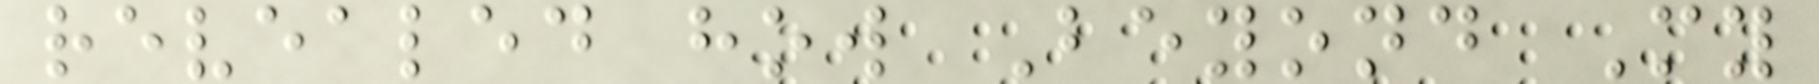revealed how Beyond My
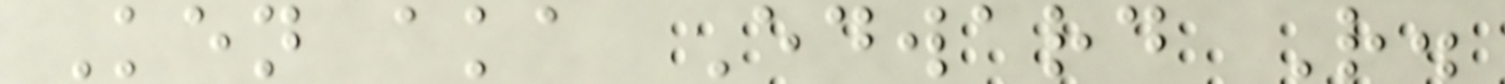Ken aka Edward R.
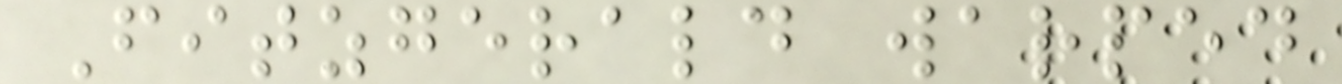Fitzgerald warped
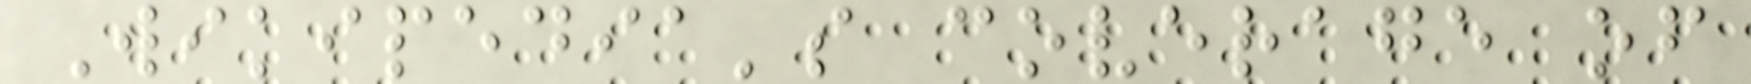Wikipedia's coverage of
